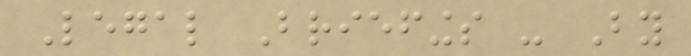Legal Briefings - By
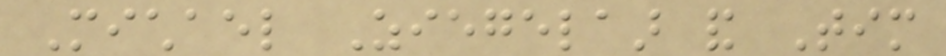Michael Ziegelaar and Tim
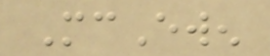McEwen
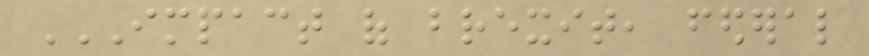IMPACT OF BREXIT, FEDERAL
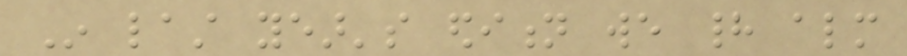In last year's edition we had almost
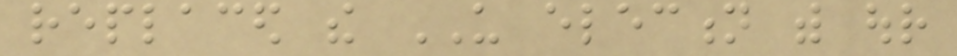replaced the US election with our
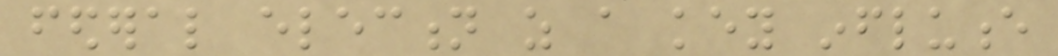federal election as a key influence
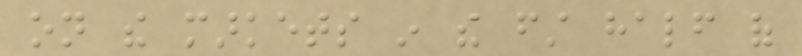on the markets in the first half of
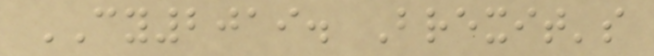CY2019. Brexit's
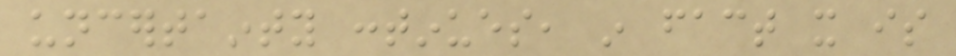uncertainty continues, in fact it is
